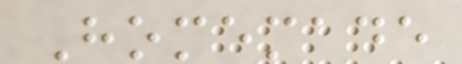Homemade
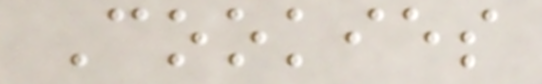Cookies
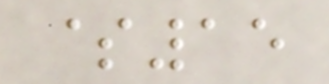$15
